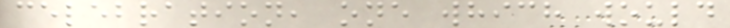celebration, one which would
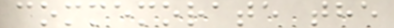commemorate the
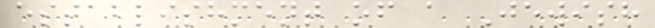establishment of a Jewish
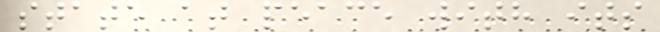state at peace with its
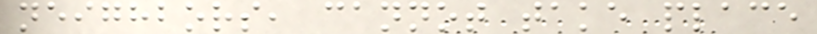neighbors, cannot take place
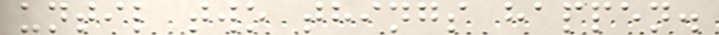until two things happen.
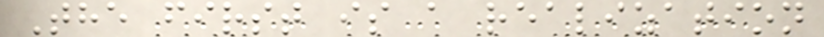The first is a realization
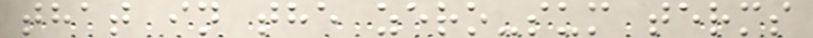that in the zero-sum terms
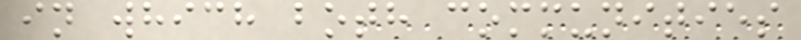in which both communities
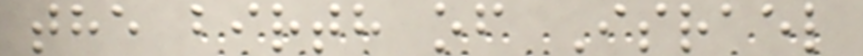the birth of Israel
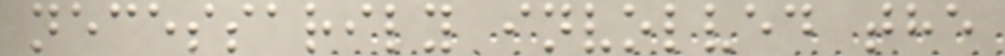necessarily involved the
